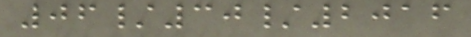06/30/2016
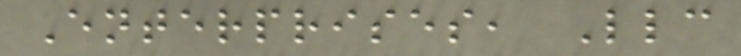Enterprises, Llc
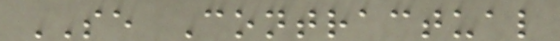SE Contractual
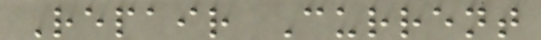Repair Current
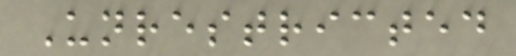Unrestricted
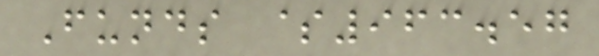Funds $963.57
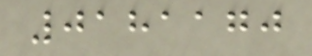0181170
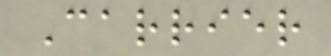Carrier
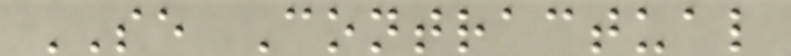SE Contractual
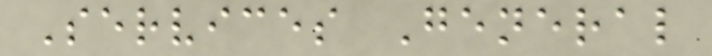Services General
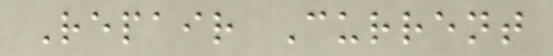Repair Current
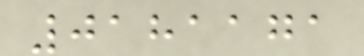0181171
